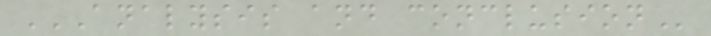ANALYSIS AND CONCLUSION
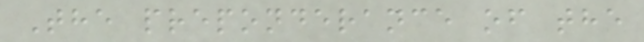The preponderance of the
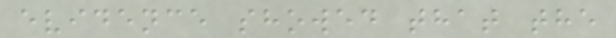evidence showed that the
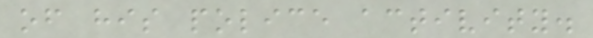of his police activity.
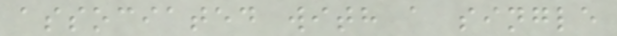associated with a single
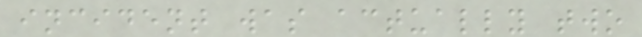incident was actually two
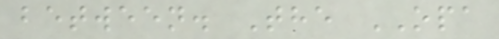between. The OPA
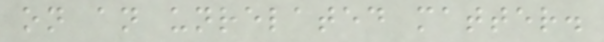on an unrelated matter.
